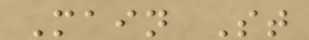Main St
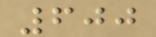600
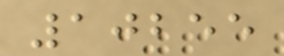10255
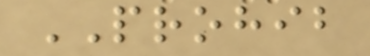PROHIB
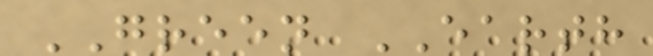GREEN EARTH
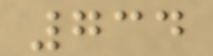734
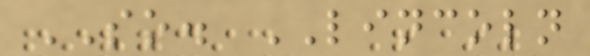SO. LINCOLN
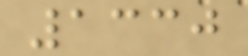1330
